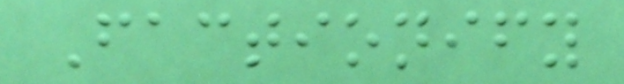Factionify
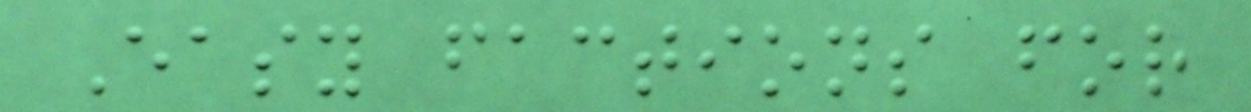Easy factions for
